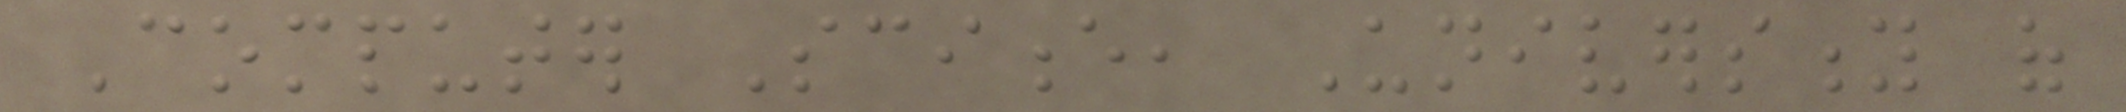Computer Science, University of
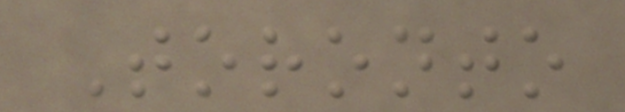Toronto
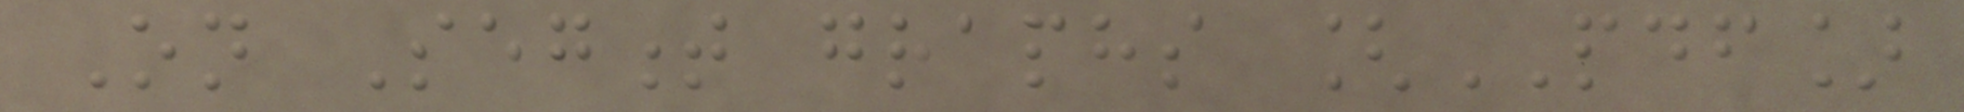On Segment graphs [PDF]
